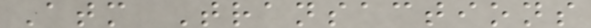Atm Transactions
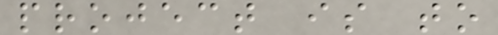project is to
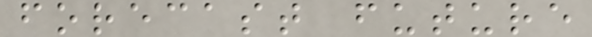forecast future
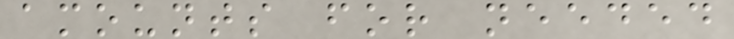amounts for needed
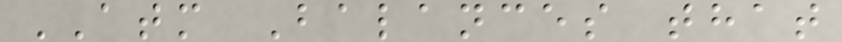ATM Balances that
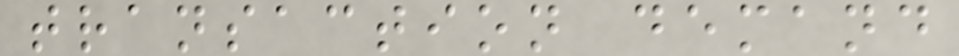transaction demand
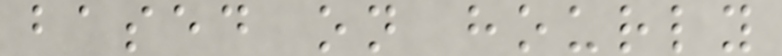based on hourly
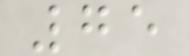75
